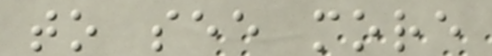to see more
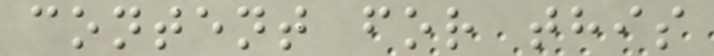content for this
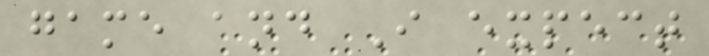game and I expect
